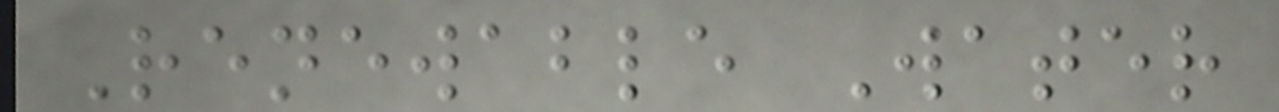Renewable Water
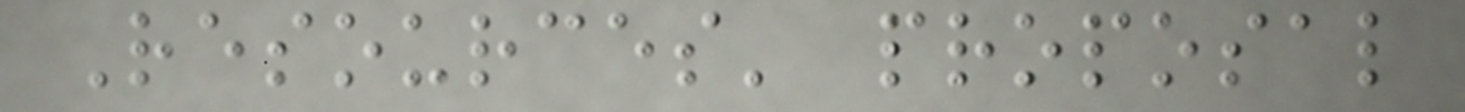Resources' proposal
